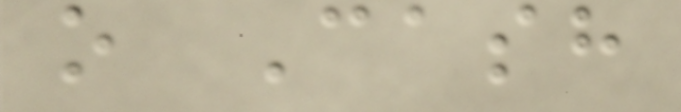o Cash
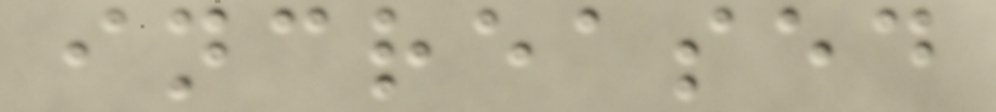increased
